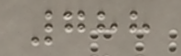788
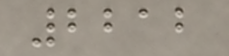2212
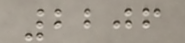2206
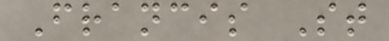Francis St
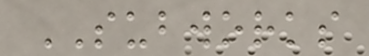SUBWORKS
